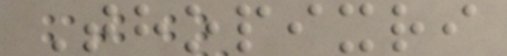Thopixri
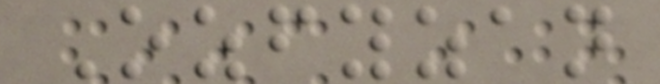Ozfyzan
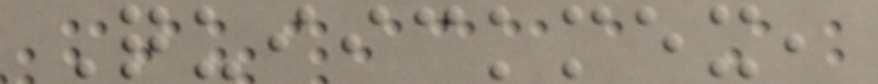Quiickmex,
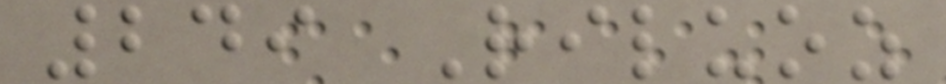249 Riluoz
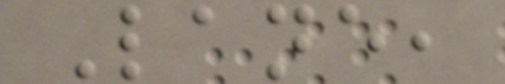Lane,
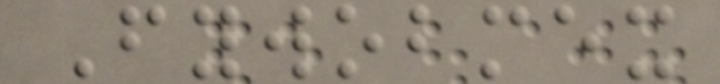Fywobmex
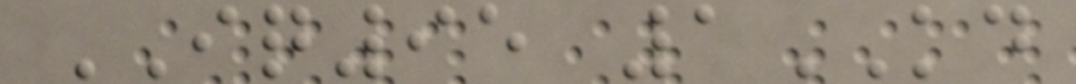IQ95 1KD
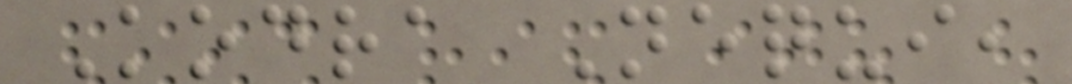Kodra Nequi,
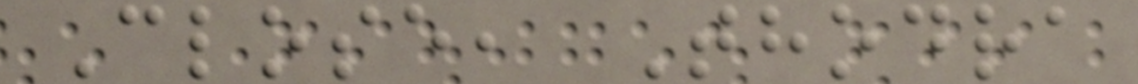Close, Thodra
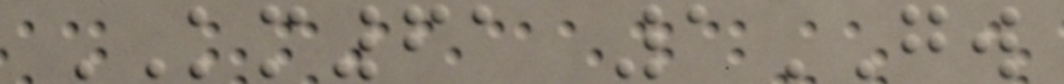KM61 1GW
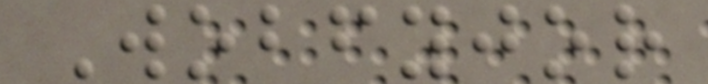Wobfyjor
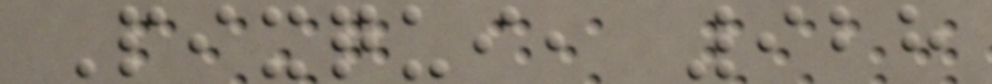Pixqui, 928
